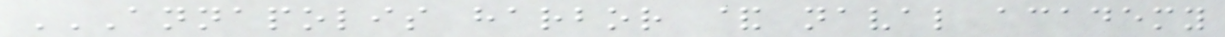ANNAPOLIS HARBOR & NAVAL ACADEMY
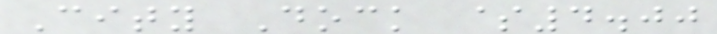City Dock $4.00
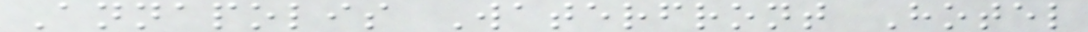Annapolis Waterfront Hotel
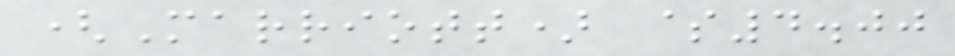(Marriott) $4.00
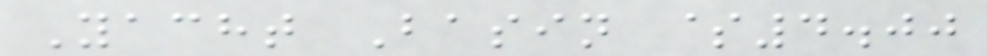Yacht Basin $4.00
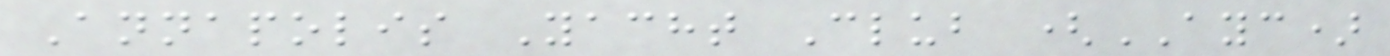Annapolis Yacht Club (AYC)
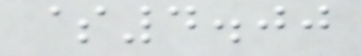$4.00
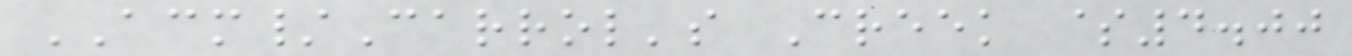ACM/Carrol's Creek $4.00
